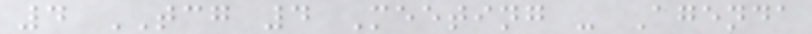4 TCG 4 Meeting - Agenda
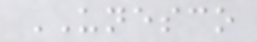UNESCO
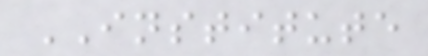INSTITUTE
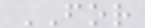FOR
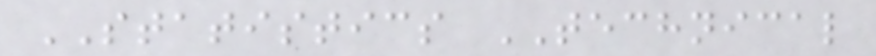STATISTICS TECHNICAL
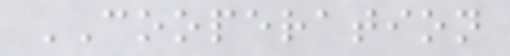COOPERATION
